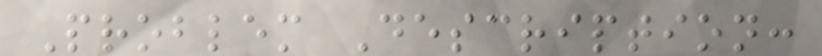Problem Description:
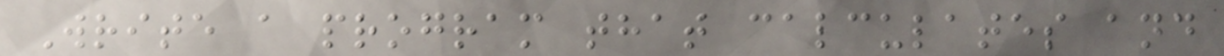Write a program that calculates and
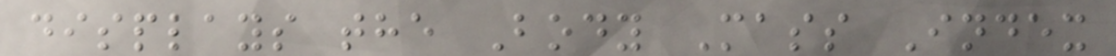displays the Body Mass Index
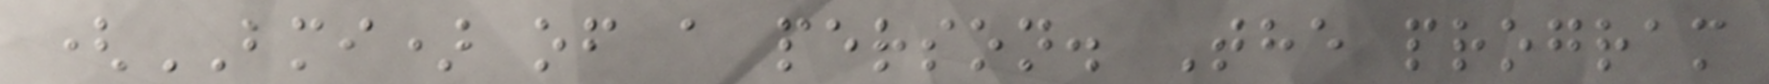(BMI) of a person. The program
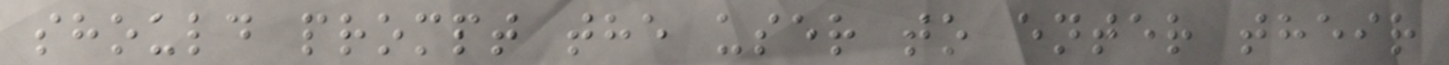should prompt the user to enter their
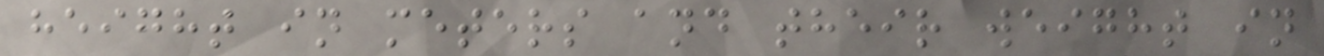height in meters and their weight in
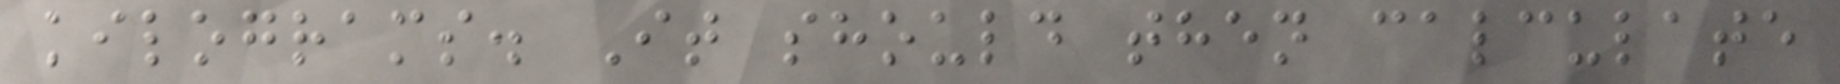kilograms. It should then calculate
